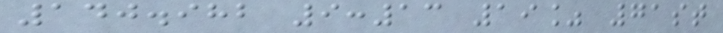140.982 9:13 19% 71st
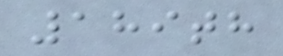189th
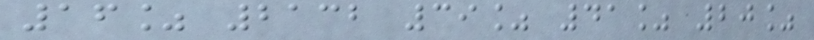16% 2132 39% 41% 20%
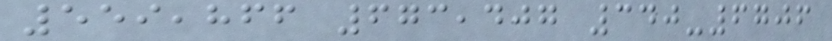559,866 673,407 340-6706
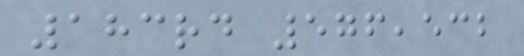183rd 576,532
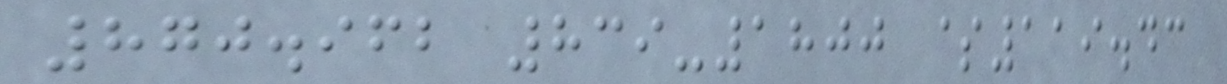870.962 839-1800 $119.43
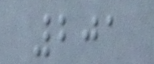201
